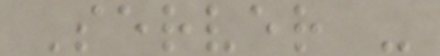Server -
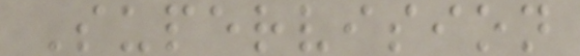Supervision
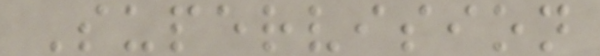Supervision
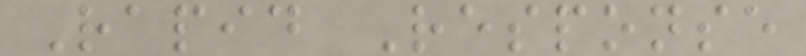Rapid Response
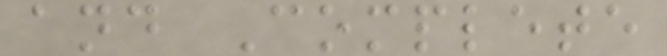and Complete
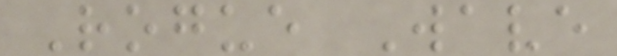Rogue Wave
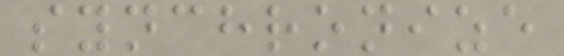synchronize
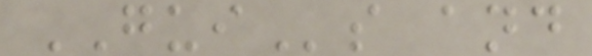GUIs and
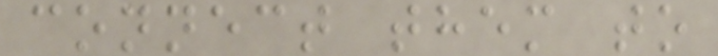connect them to
